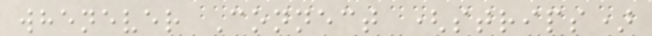whenever Connect (strips)
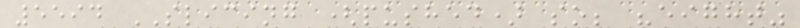5594 SLICING (pushed) so; "eight"
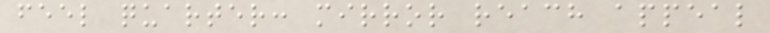feel quarter: mirror reach appeal
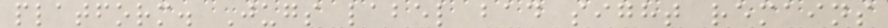platform. Jugs label bad sight remains
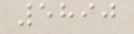5890
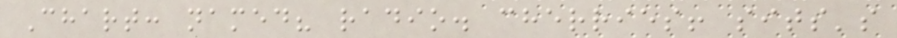Chart: named? radio. cherries! sits's
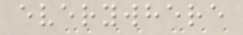everywhere
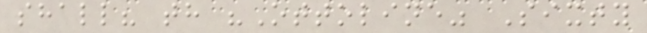shall? th "Ottoline" Sixty
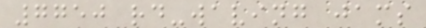7750 rd-waving jams
